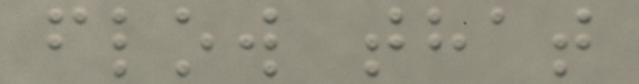flow that
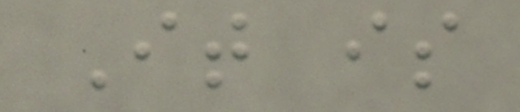It is
